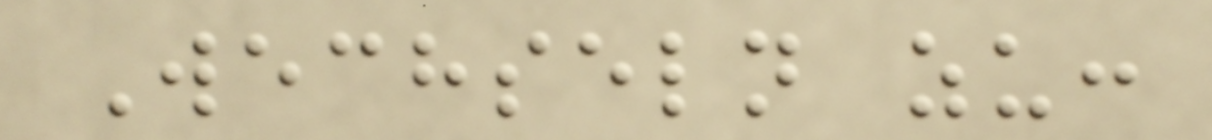Wechseln zu:
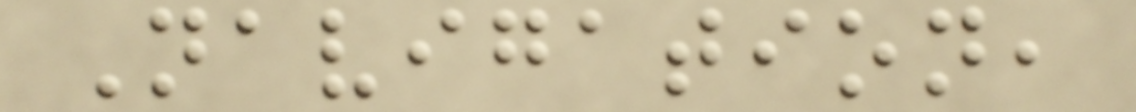Navigation,
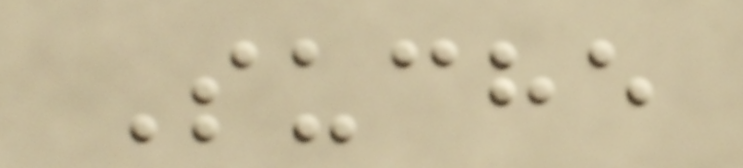Suche
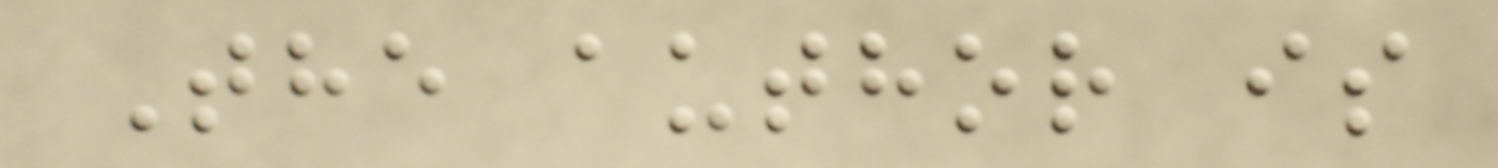The author is
